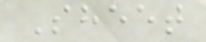Sheet
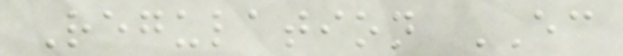Regulation EC
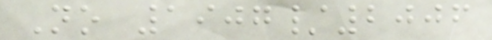No 1907/2006
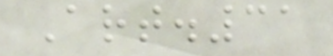Art.31
